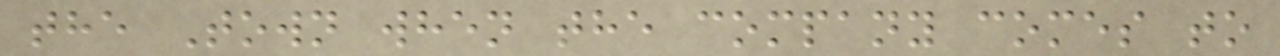the Town when the company comes to
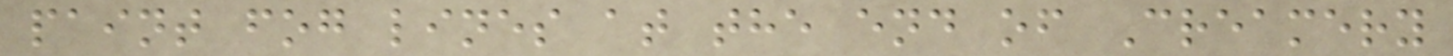paint fog lines at the end of Creamery
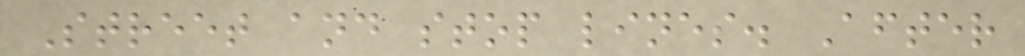Street and stop lines. After
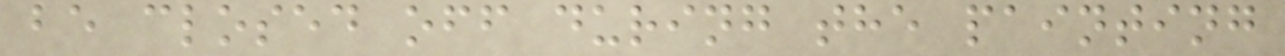be closed off during the painting
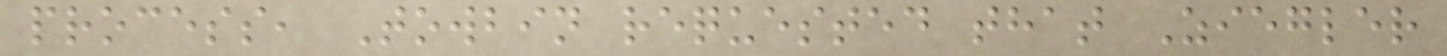process, Towbin requested that Ziegler
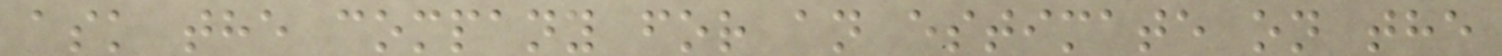ask the company for an estimate on the
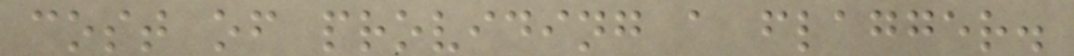cost of providing a flagger.
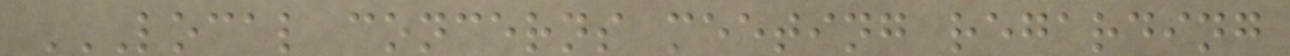LOCAL CONCERNS MEETING REGARDING
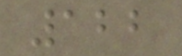122
